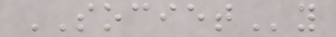SOCIETy
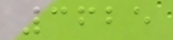3625
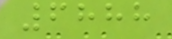6888
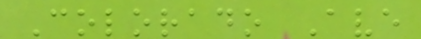Colorado Ave
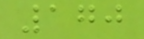170
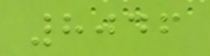8046
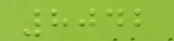8042
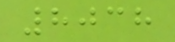8038
